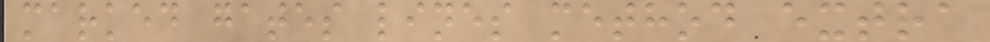marked gates lines method extra
